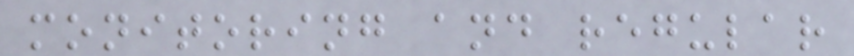monitoring and regular
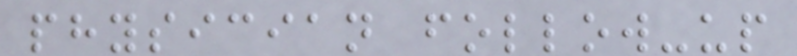physician follow-up
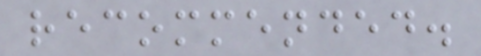recommended.
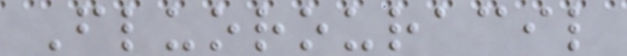Fluorouracil
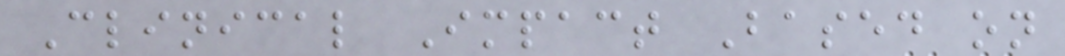Clinical Impact Based on
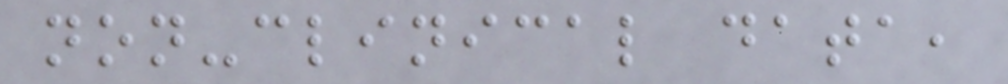non-clinical data,
